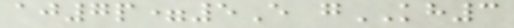aj7p=5E gKH3
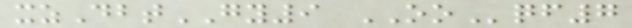xzDbtGY9 OOqf7
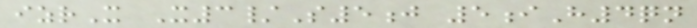izrX X3/S5j 5iH4qn
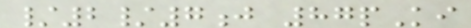/2/7j 87pKi
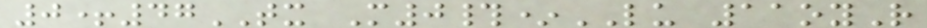0+47TX M0#*LU 11oyR
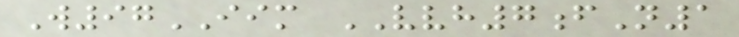W97IIM VVH7fN1
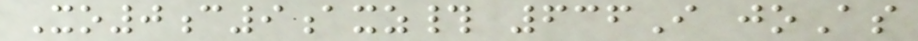Xo0c9axz# 636I joAs
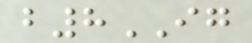b8IG
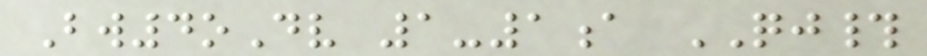Bw4oDv 1-1a QJ#
